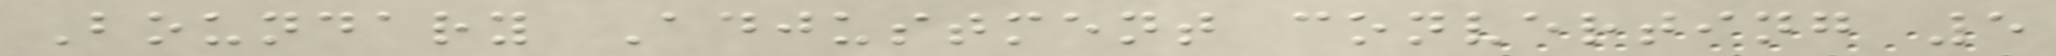Boundary Adjustment converting 5
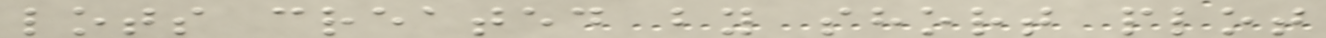lots created by short plot
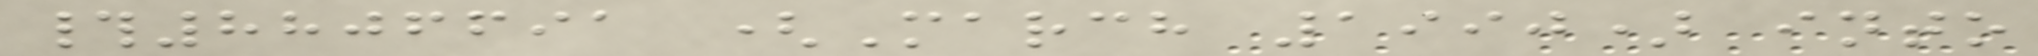#8806691 (March 1990) into
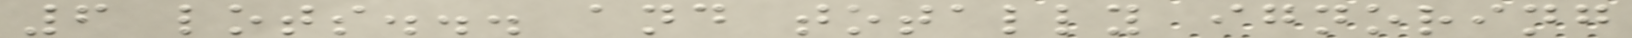6 lots... and totally ignoring
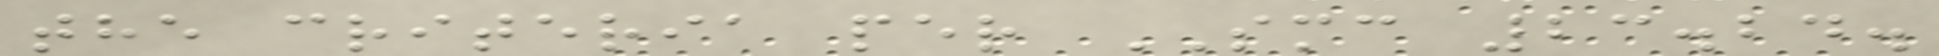the criteria per SMC 23.24.
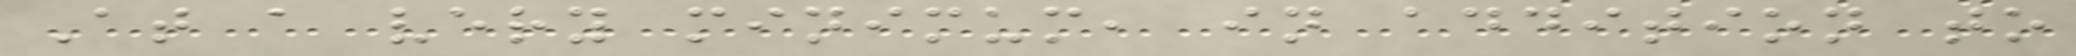At a very minimum, in addition to
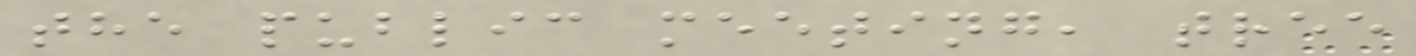the public meeting, tree
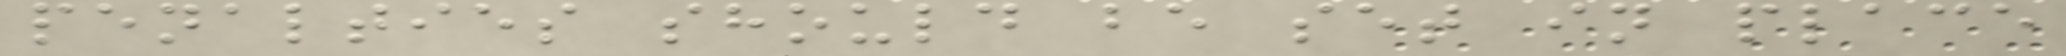penalties should be set in place
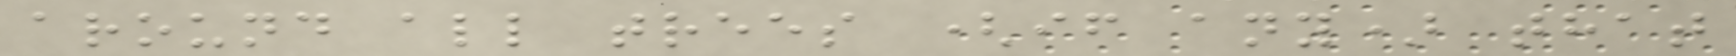around all trees (if any) that
